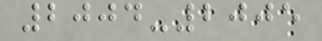2004-2005
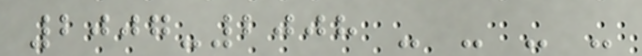2007-2008 - - - -
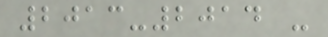2013-2014 -
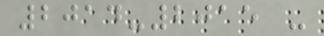2014-2015 -
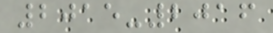2015-2016
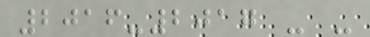2016-2017 - -
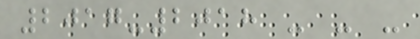2017-2018 - - -
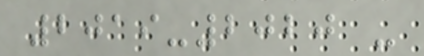2019-2020 -
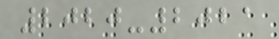2020-2021
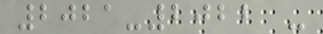2021-2022 -
